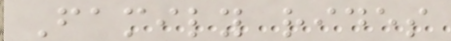Family rides
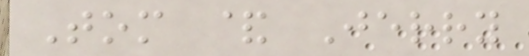Tom & Jerry
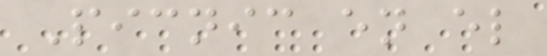Picnic en el
